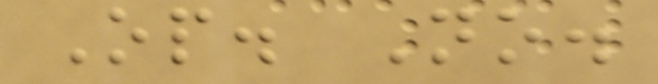Op. No.
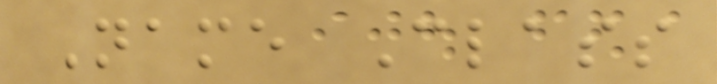Name Class
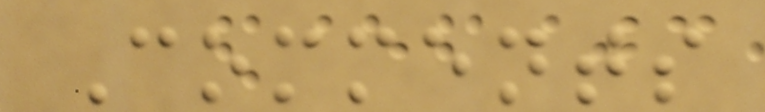Comments
